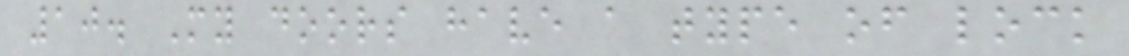10. My doors have a type of lock
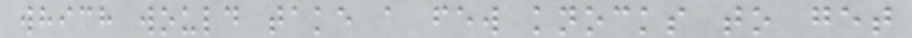which would take a few knocks to get
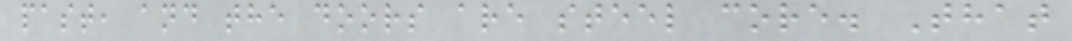past, and the doors are steel core. That
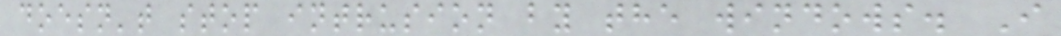doesn't stop intrusion by the windows. I
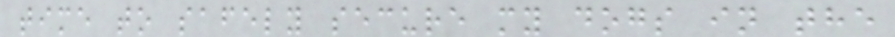time to safely secure my dogs in the
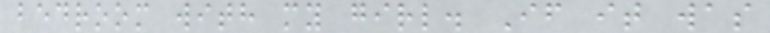bedroom with my girl. If it was
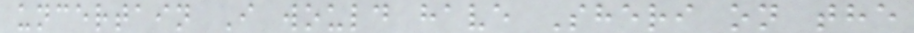uncertain I would have Sheri on the
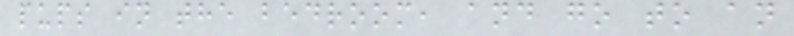pups in the bedroom, and go to an
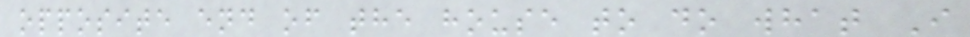opposite end of the house to do what I
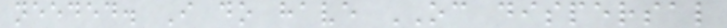needed. I do have OC dispersal
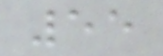55
